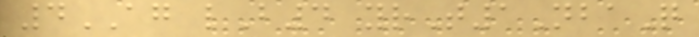4AG lB4 yrT1NbaQ
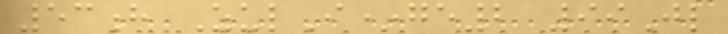53h ZulI*ge2 99Jl
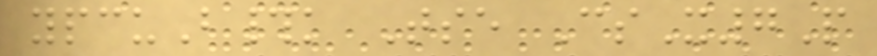ypcuB#k Tse CsX7P
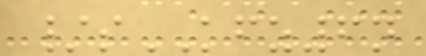/sKFZ6n
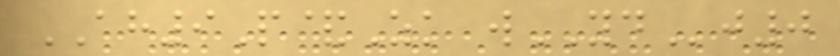AH9P&Zk wYDj0
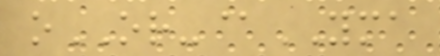oOR-@YMA
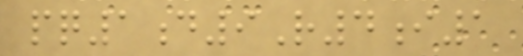pq1d9R4i1
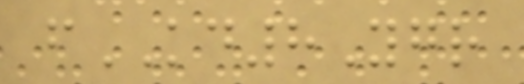fKD8Ygr
